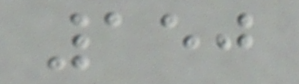150
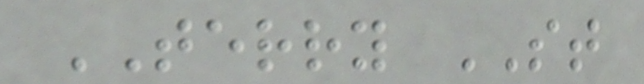TERRY ST
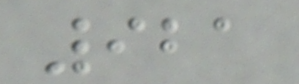921
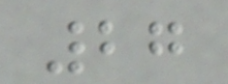27
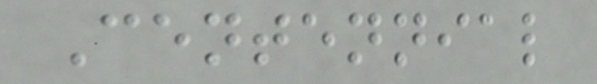Centennial
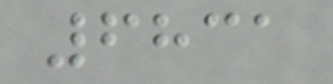6831
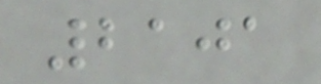2101
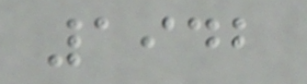1942
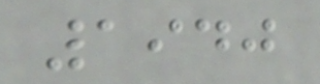1940
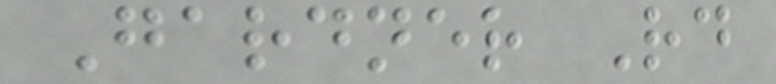Gardner Rd
